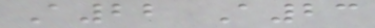A22 A23
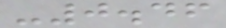-0.46
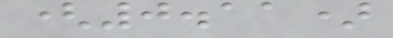(0.11)
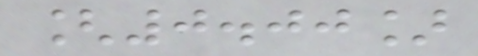[0.00]
